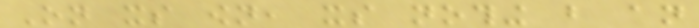On its own, its nothing but an
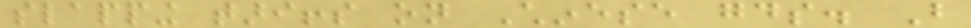slapping tariffs on Chinese goods. But
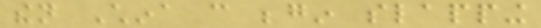then China can begin slapping
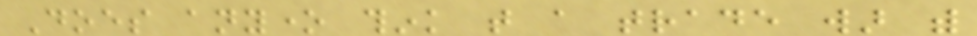Does anyone think that a trade war with
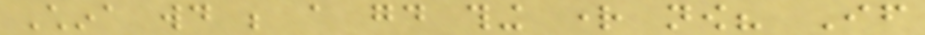China would be a good thing right now? If
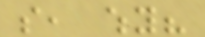so, why?
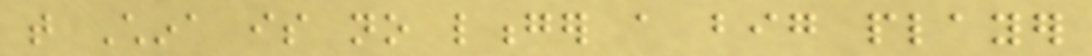that China is no longer a big player
